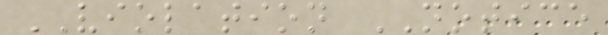VIOLATION NOTICE
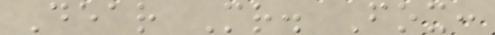Dear Mr. Fox:
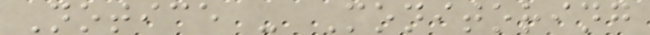Notice - Monitoring
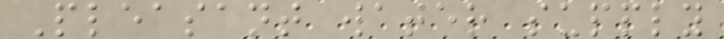Pleasant water supply
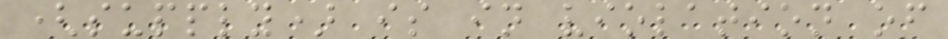(supply) is in violation of
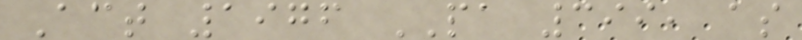Act 1976 PA 399, as
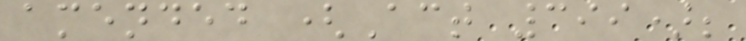amended (Act 399);
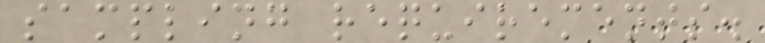sampling requirements.
